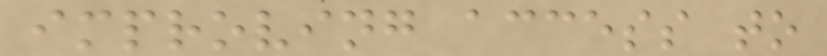improving access to
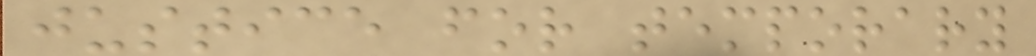justice for temporary
